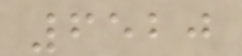6520
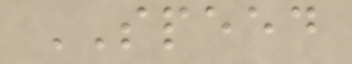SPEED
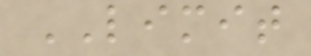LIMIT
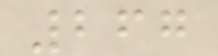267
